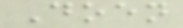Doen
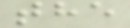the
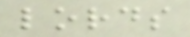lords
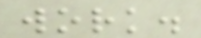work.
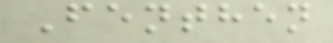Fenthen
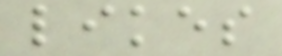likes
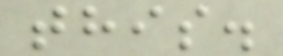this.
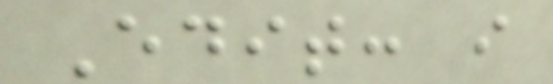Edit: i
